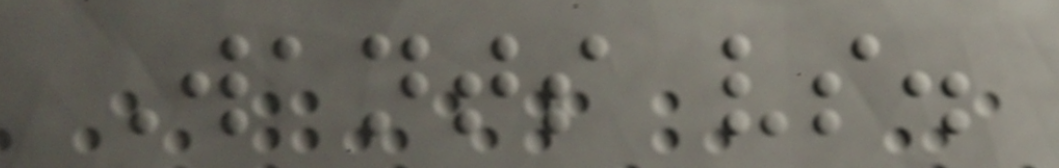Wants vs.
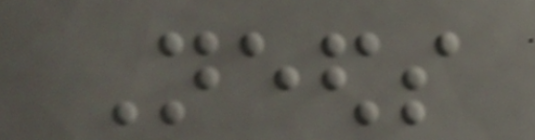Needs
